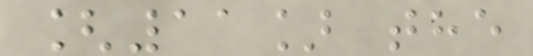[11] the
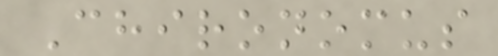Chironomus
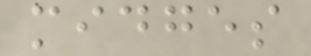midges
